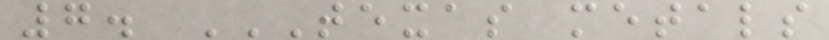7. TEXAS METALS
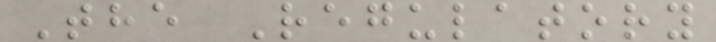The Regulatory
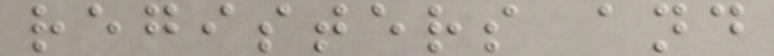registers and
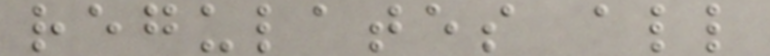regulates all
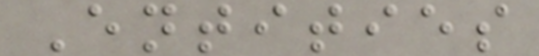Entities
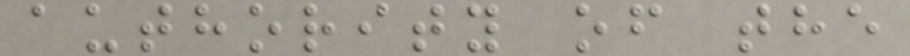authority of the
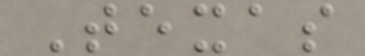Texas
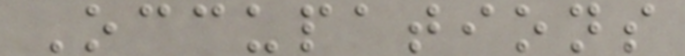Occupations
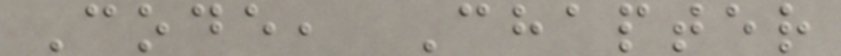Code, Chapter
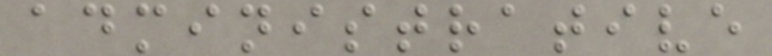administrative
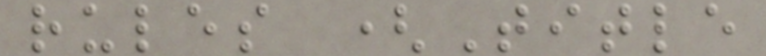rules (Title
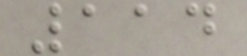114
